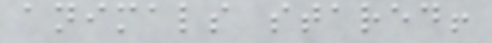animals stared!
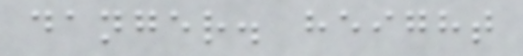danger. height
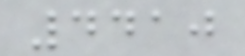4410
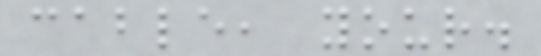cable, your.
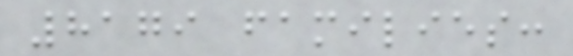8179 families:
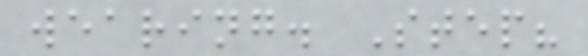wearing. Step?
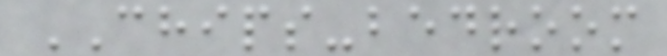CHIPS-bedroom
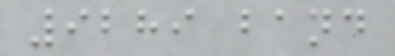9289 band
